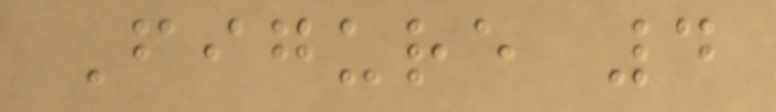Figure 4
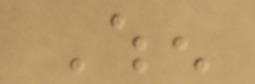When
